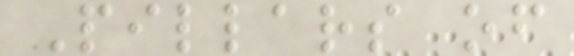Pillars of
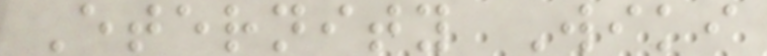Eternity Wiki
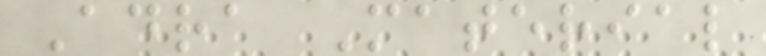Adra Material
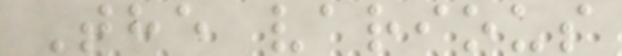The various
